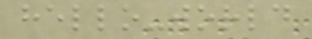hello-world
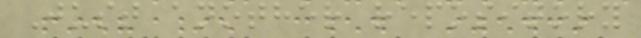Just another repository
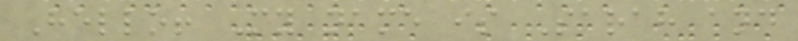Hello! My name is Sarah and
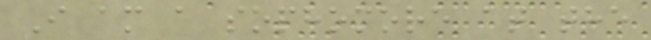I am a sophomore at the
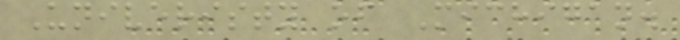Univeristy of Michigan.
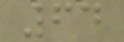64
